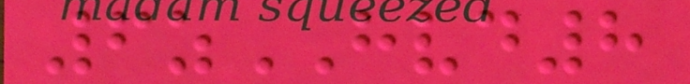6zHVD8
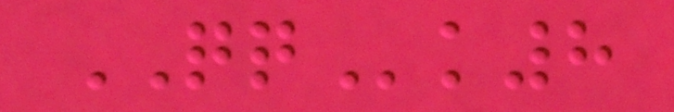QQk8
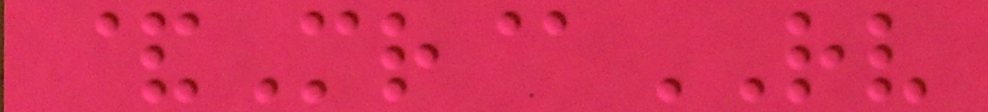&Mr@RV
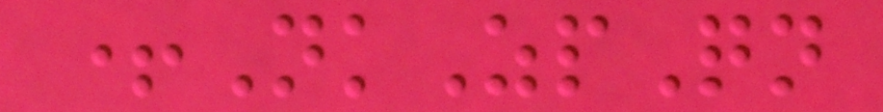+NkZpQn
